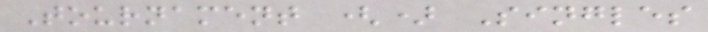Tournament () Singles
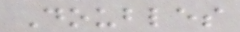Doubles
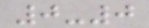0-0
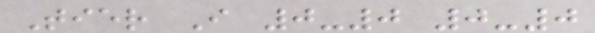Tier I 0-0 0-0
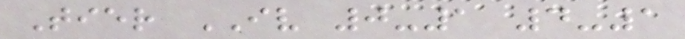Tier IV 0-1 4-1
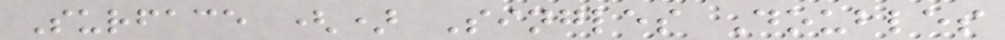Surface () Singles Doubles
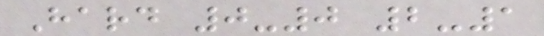Hard 0-0 2-1
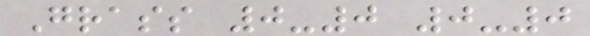Grass 0-0 0-0
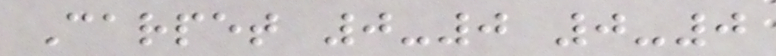Carpet 0-0 0-0
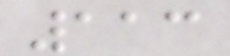113
